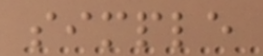simple
